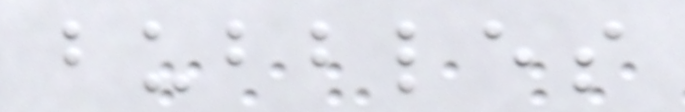bubbles
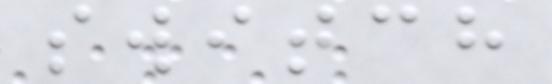switch
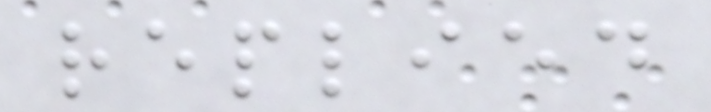replied
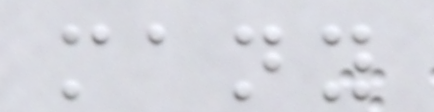many
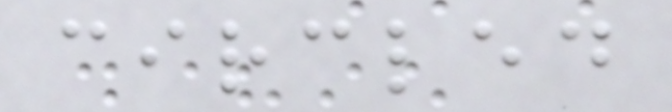circled
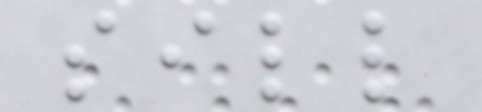sill
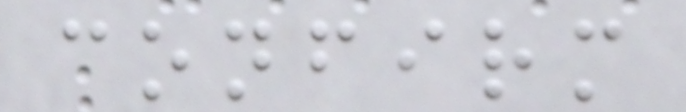confirm
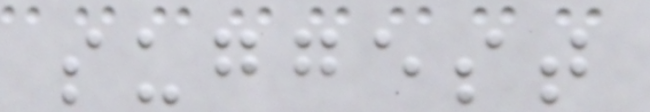suggest
